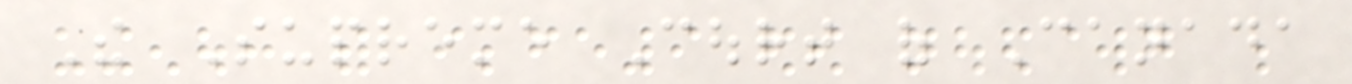The Supreme Court of Canada
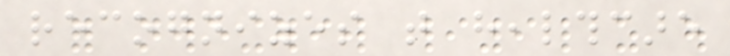recognizes that healthcare
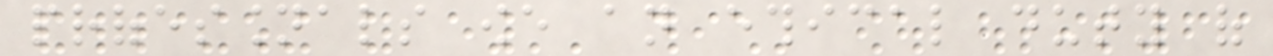professionals owe an ethical duty of
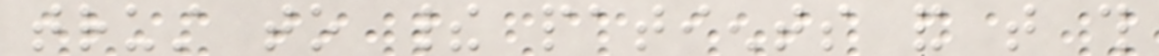trust to their patients and that this
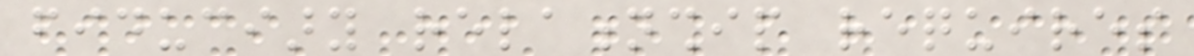fiduciary relationship requires
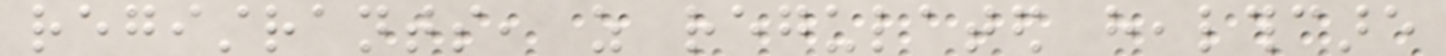registrants, as regulated healthcare
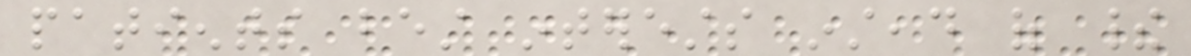patients best interests instead of their
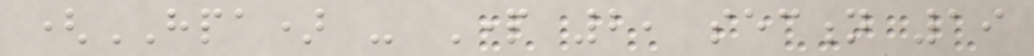(HPA) - Part 2, section 19
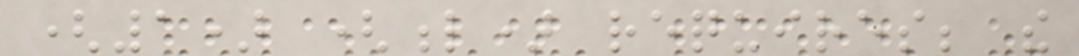(1) (l) requires; the
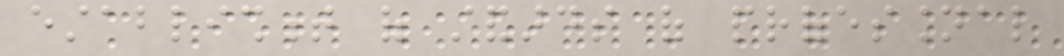establishment of standards of professional
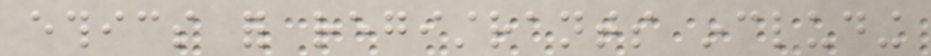ethics for registrants including
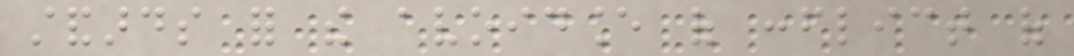standards for the avoidance of conflict of
